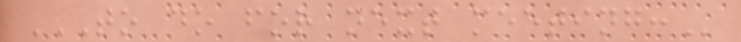TO DO FOR NEXT MEETING:
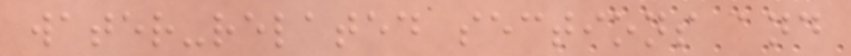water-related sections and
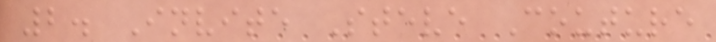2. Invite Steve Couture
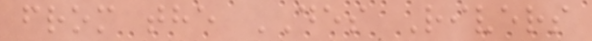from the DES Rivers
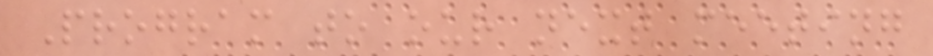Program to our next meeting
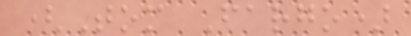(Tom Fargo)
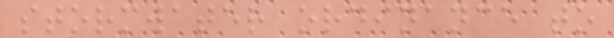stormwater ordinance to
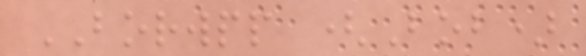BORWPP (Bob)
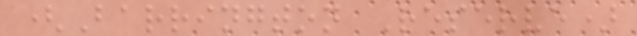(Barrington Reserve)
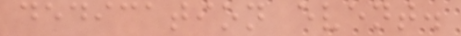dedication event.
